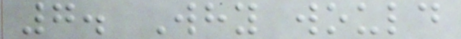7. Why would
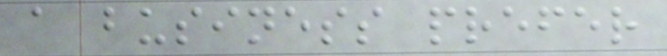a business prefer
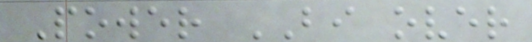Power BI over
